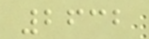2632
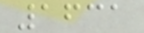1631
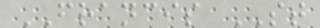FRANCIS ST
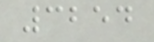3254
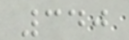340
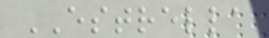ESTRELLA
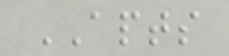APTS
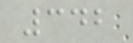342
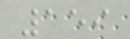159
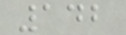142
